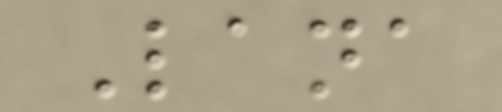Lana
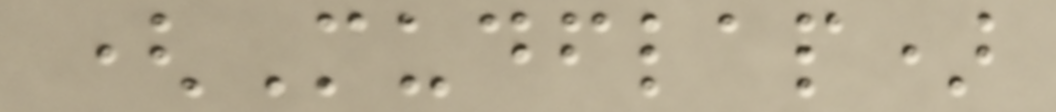(Mudflap)
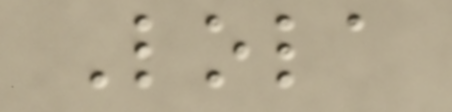Lola
